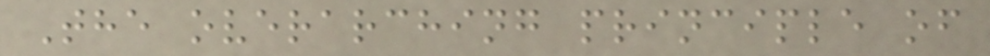The overarching principle of
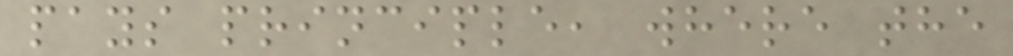pays principle, where the
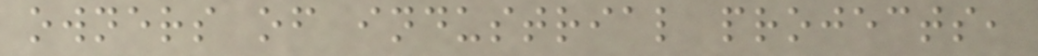owners of industrial projects,
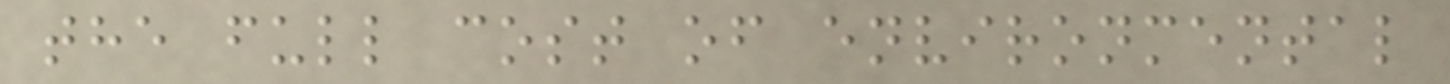the full cost of environmental
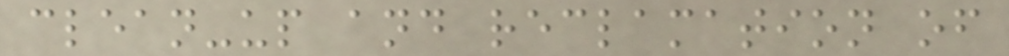clean-up and reclamation of
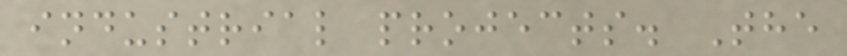industrial projects. The
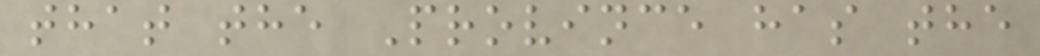that the Province has the
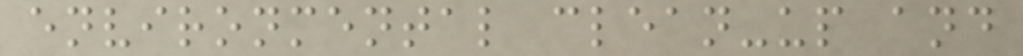environmental clean-up and
